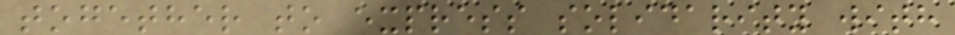together to express solidarity with
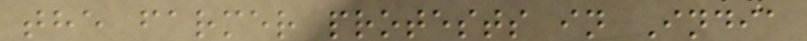the farmer protests in India
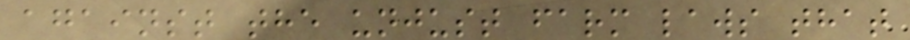against the unjust farm laws that
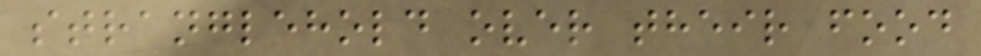stranglehold over their food
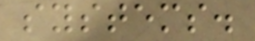systems.
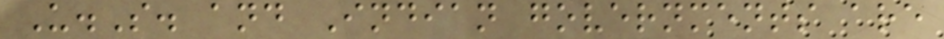U.S. and Indian governments are
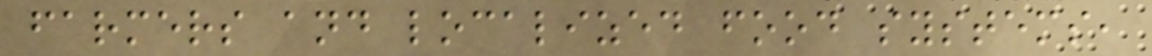farmers and localized food systems,
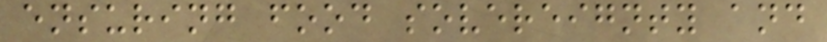ensuring food sovereignty and
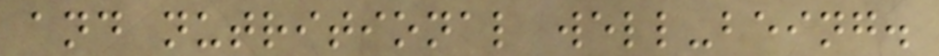and nutritional well-being.
